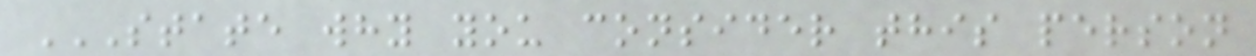STATE WHY YOU CONSIDER THIS PERSON
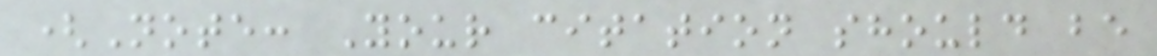(Note: Your citation should be
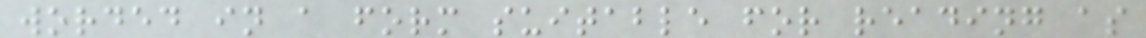worded in a form suitable for reading as
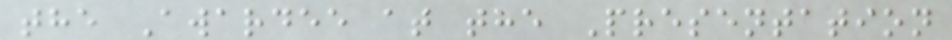the Awardee at the Presentation
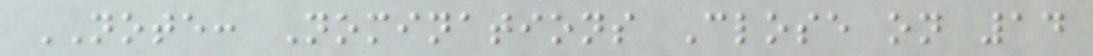NOTE: Nominations Close on 14
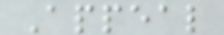Appeal
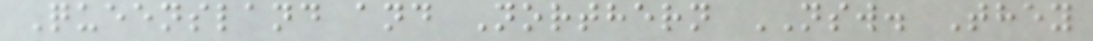Queensland and Northern NSW. They
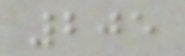205
